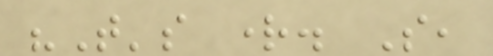"That's right. So,
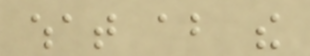what about the
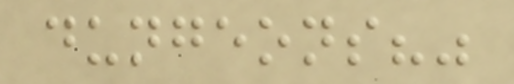dungeons?"
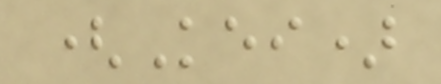(Kei)
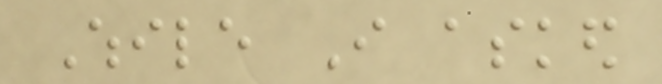While I asked
